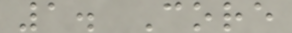1. Core
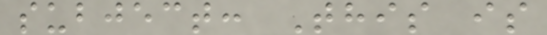subject: This is
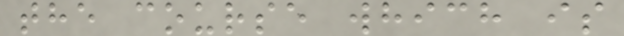the course which is
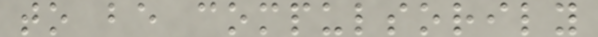to be compulsorily
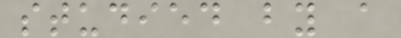studied by a
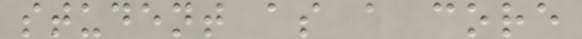student as a core
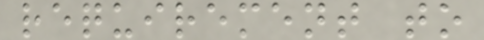requirement to
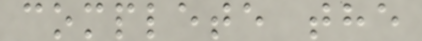complete the
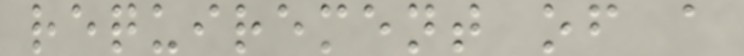requirement of a
